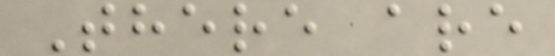There are
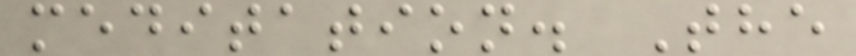meditation. The
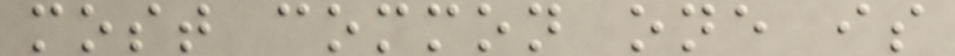most common one is
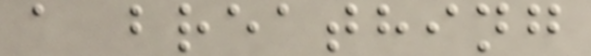a breathing
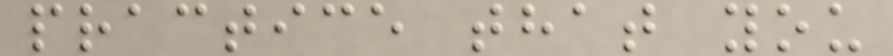practice that you
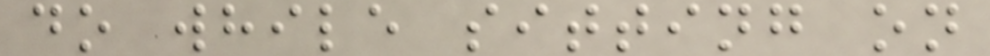do while sitting on
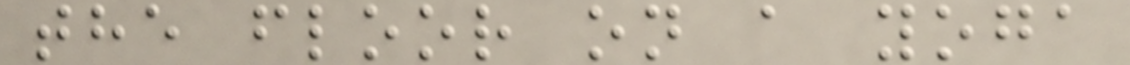the floor on a yoga
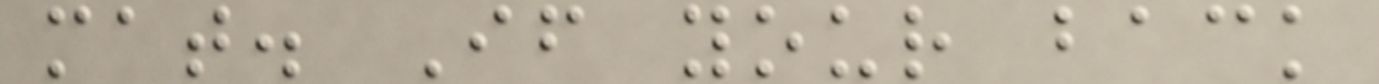mat. If your back
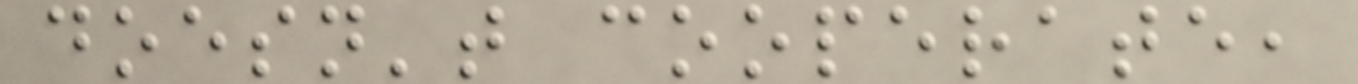doesn't cooperate,
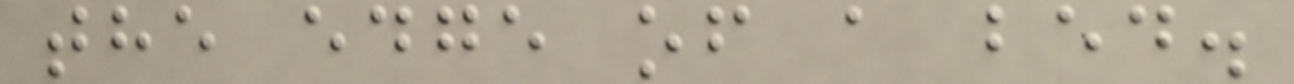the edge of a bed.
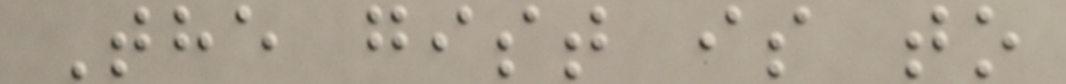The gist is to
